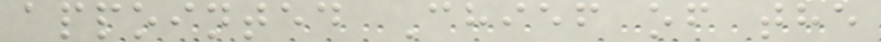appointed Chief of the
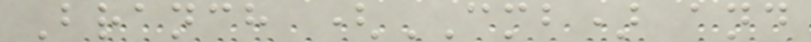Branch (CMB) and
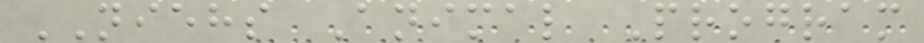NIEHS Animal Program
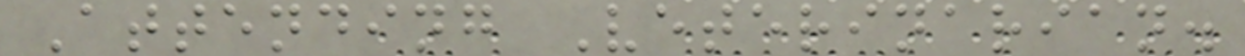Attending Veterinarian.
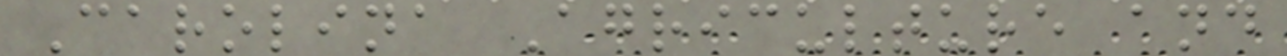Carolina Agriculture and
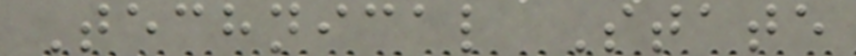Technical State
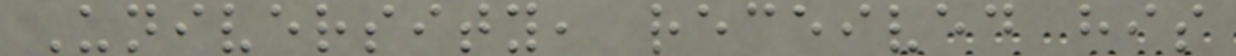University, received his
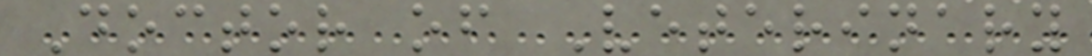Doctor of Veterinary
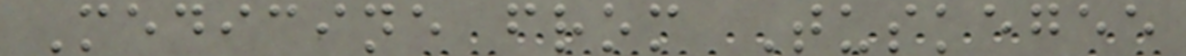Medicine from Tuskegee
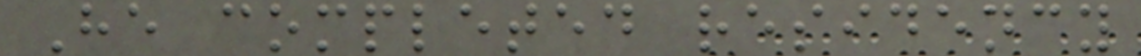He completed residency
